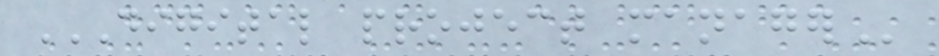DIGITAL PROJECT MANAGER
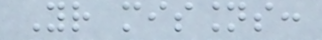Your missions:
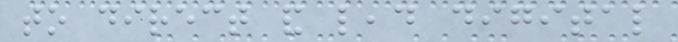to direct and lead digital
